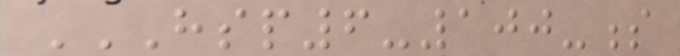HSP6-100-S
